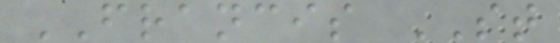FRANCIS ST
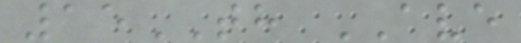15TH AVE
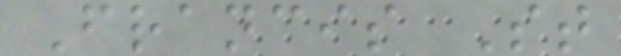Francis St
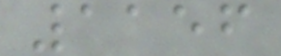1156
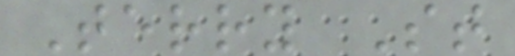Terry St
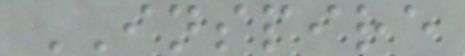INSPIRE
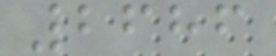2686
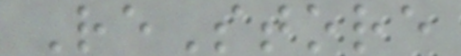ReStore
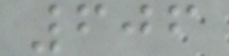606
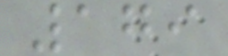179
